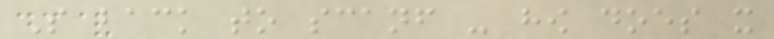So back to scanf - how does it
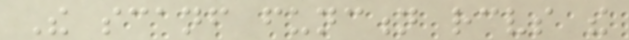The scanf function receives the
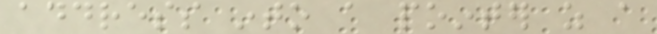address into a pointer as a
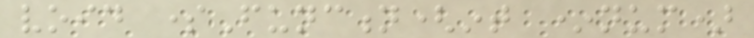void someFunction(int *num)
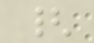{
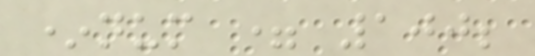*num = 100;
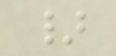}
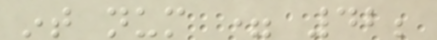int num = 42;
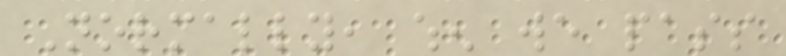Normally, when we pass
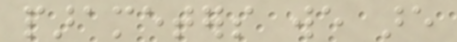parameters we are
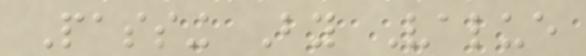Passing By Value
